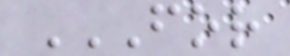FOR
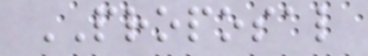PROPOSAL
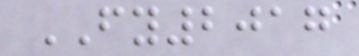FY2017
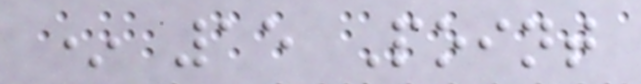* 15 Point
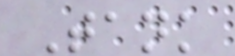Tank
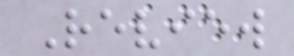Review
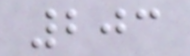203
